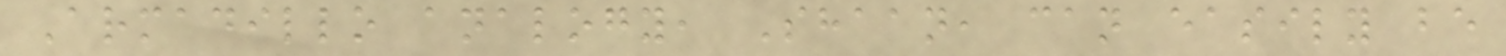Armadillo analogy, Shaan, can easily be
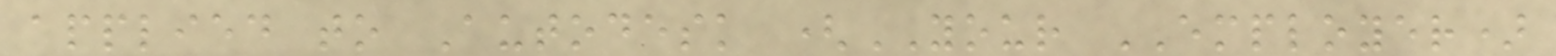applied to Autodesk (YOUR EMPLOYER)
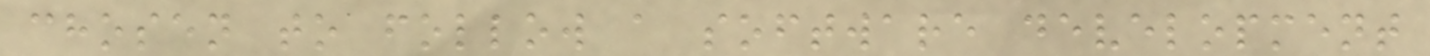chosen to follow a software development
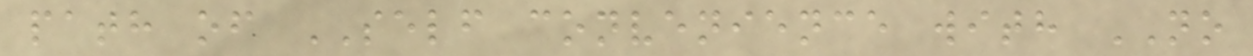path of SELF convenience with NO
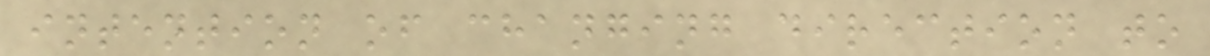intention of changing direction to
